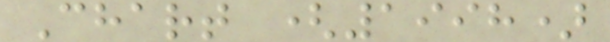Chart (1998)
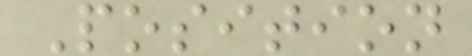Position
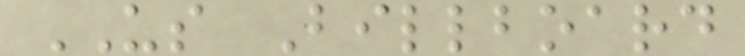US Billboard
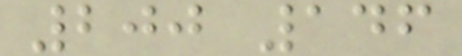200 146
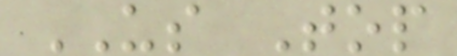US Top
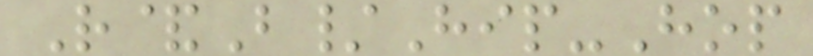R&B/Hip-Hop
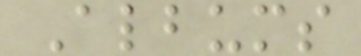Albums
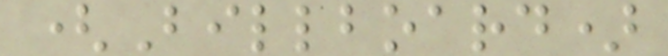(Billboard)
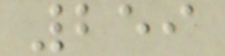259
